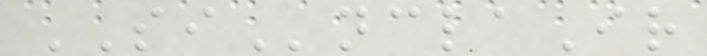SInclaIr
